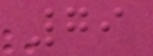79
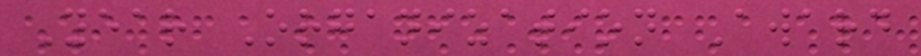Year Organization Award
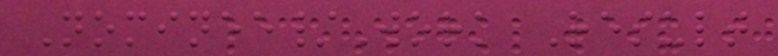Nominee/Work Result
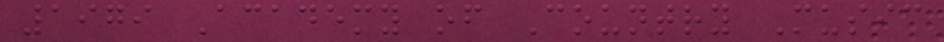1979 Academy of Country Music
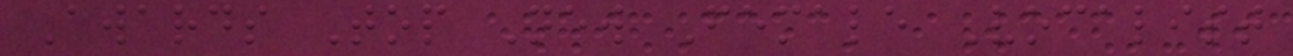Awards Top New Female Vocalist
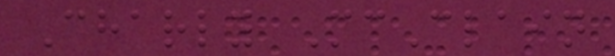Charly McClain
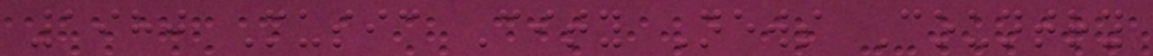1980 Music City News Country
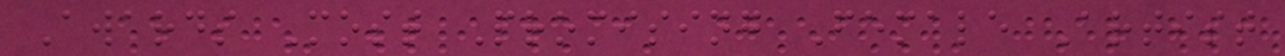Awards Most Promising Female Artist
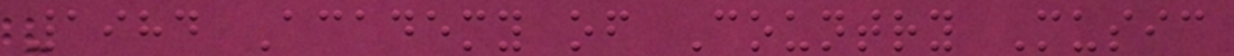1984 Academy of Country Music
